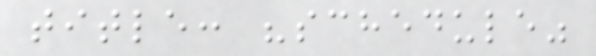title: "schedule"
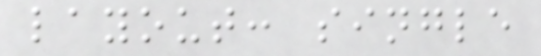layout: single
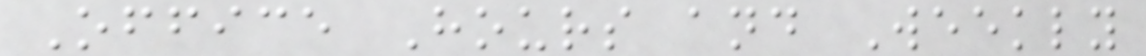Office Hours and Weekly
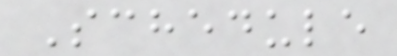Schedule
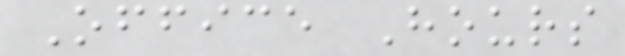Office Hours
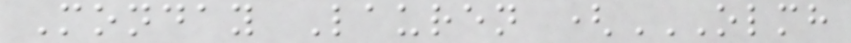Monday Lauren (OLMH
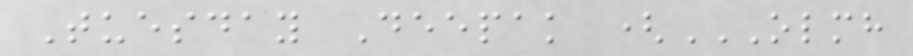Tuesday Deepak (OLMH
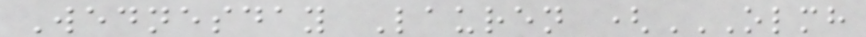Wednesday Lauren (OLMH
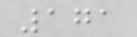171
